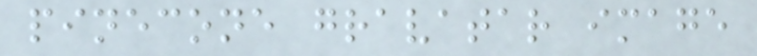pinecone gravatar image
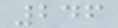246
